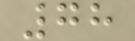78
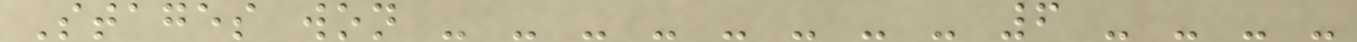Stages won - - - - - - - - 6 - - - -
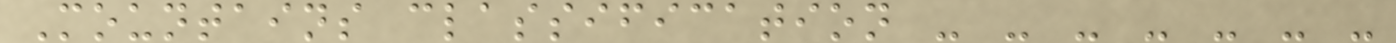Mountains classification - - - - - - -
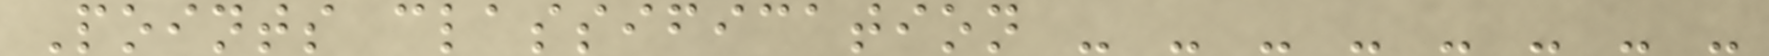Points classification - - - - - - - -
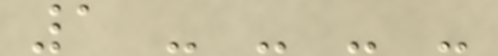1 - - - -
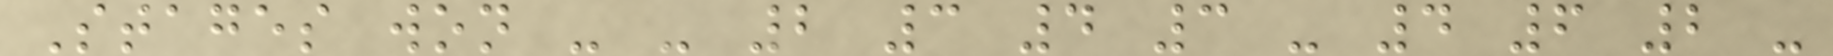Stages won - - 2 3 4 3 - 4 6 2 -
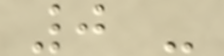0 -
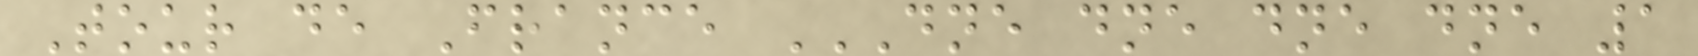Tour de France DNE DNE DNE DNE 1
